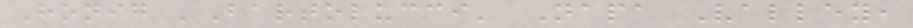Honig 'Bartolucci' Napa Valley,
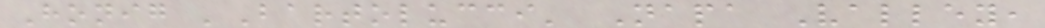Honig 'Bartolucci' Napa Valley,
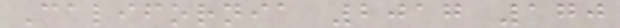California 2017 170
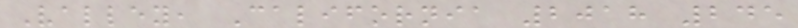Valley, California 2018 245
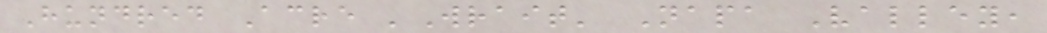Hundred Acre 'Wrait' Napa Valley,
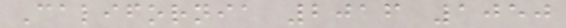California 2016 1050
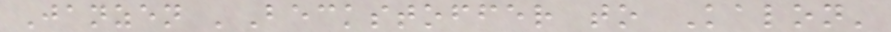Janzen 'Beckstoffer to Kalon'
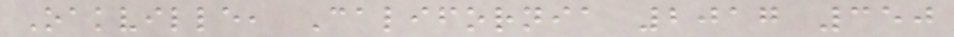Oakville, California 2017 350
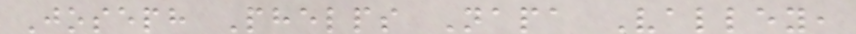Joseph Phelps Napa Valley,
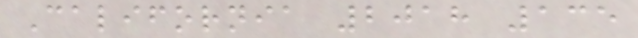California 2018 135
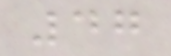47
